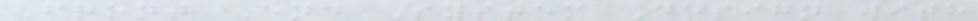Front End System Design with
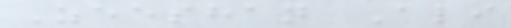Zeeshan Ali
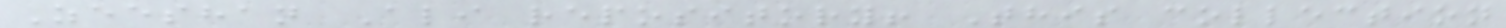Zeeshan Ali repository! This collection
